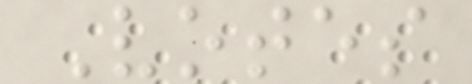Votes
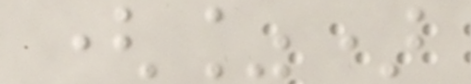(%)
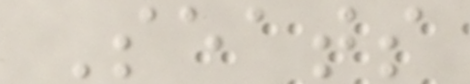Seats
